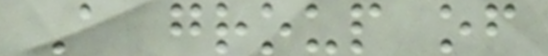A group of
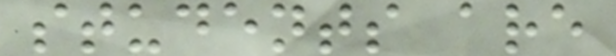students are
